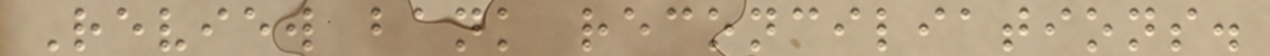Review bank reconciliations.
